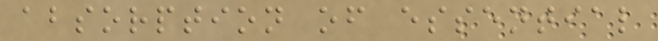absorption of essential
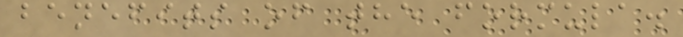benefits of the formula.
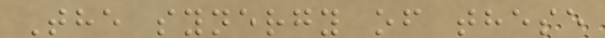The synergy of these
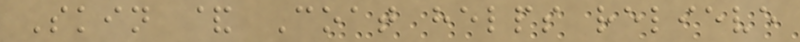Skin & Coat helps relieve
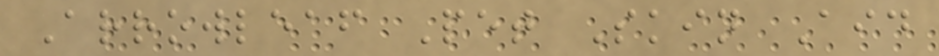Arrowleaf Pet Skin Aid
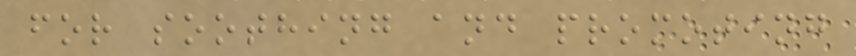for soothing and promoting
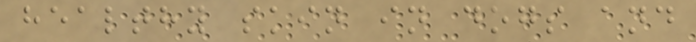healthy skin in dogs and
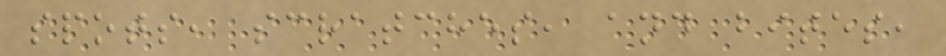spots, scratches, and bites,
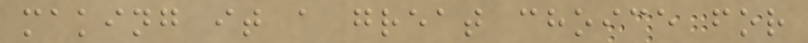making it a great choice for
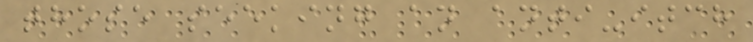those seeking an anti-itch
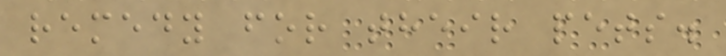remedy for their pets.
